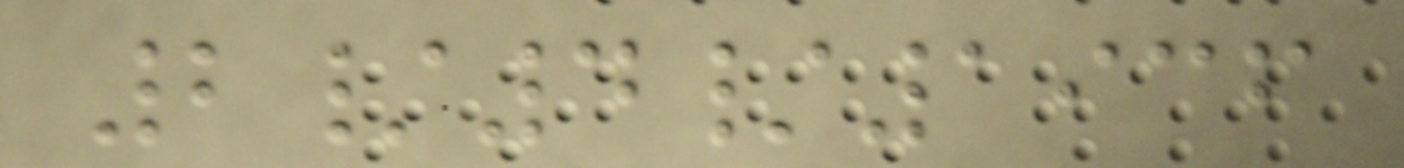2/4/1936
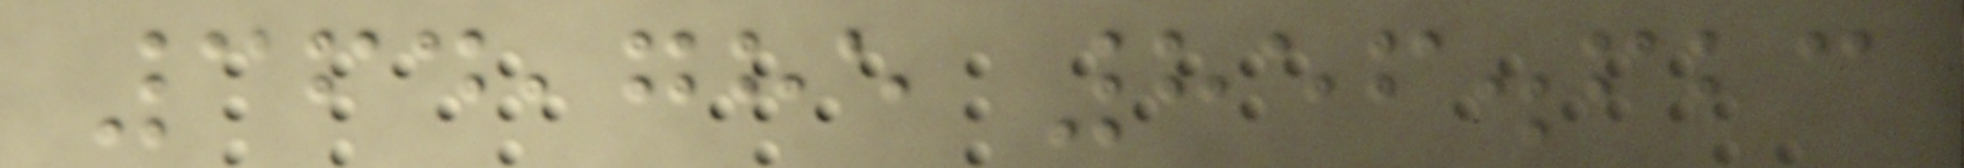364,785 856.623
